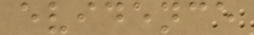evidence
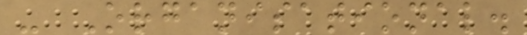- Organisational.
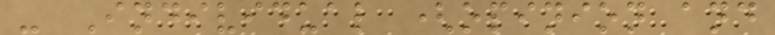- Individual (opinion and
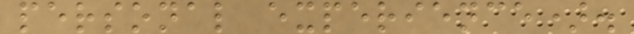personal experience).
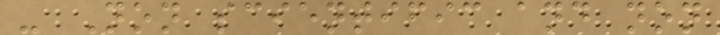- Non scientific and non
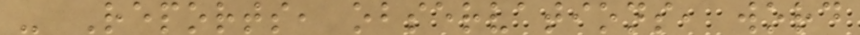- Reports, observations, word
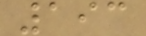193
